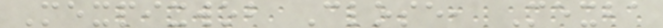Mexpixwob Close, Mexba
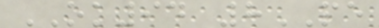OK94 8PE
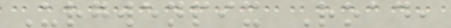Urgwenpix Road,
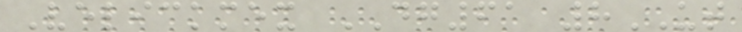Velickmex DG61 8UT
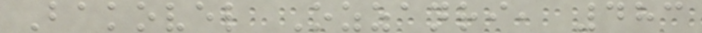Bakovel Ozzanri, 483
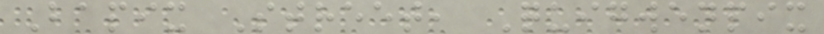Bapix Street, Quigwenpix
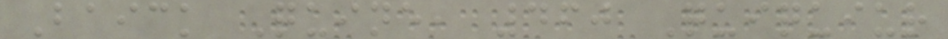Baick Quine, 460 Quiquiur
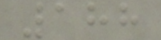188
